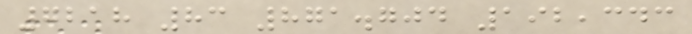7218 83 871.704 192,343
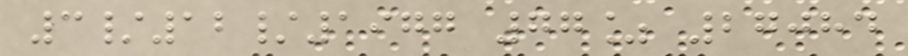3/12/1977 77% 27084
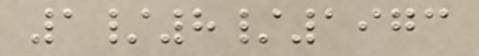1/8/1973
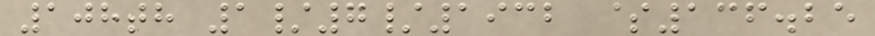108th 1/7/1932 $136.25
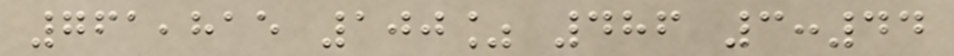761,815 100% 486 3:44
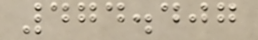474.407
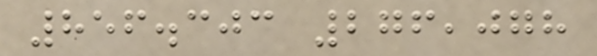856.303 276,078
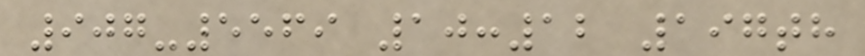907-5569 10:12 197th
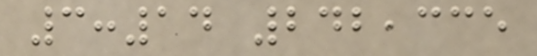3:14 242,335
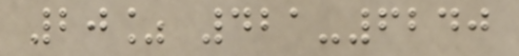20% 421-6240
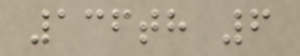136th 6
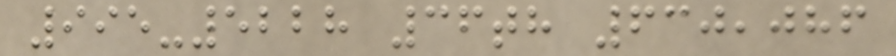995-5228 36th 630,086
